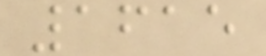1615
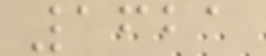1621
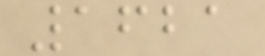1621
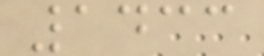1433
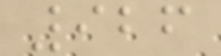926
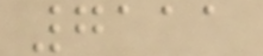7111
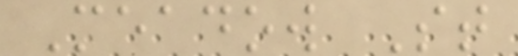Meadow St
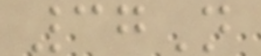37N
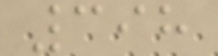398
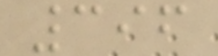396
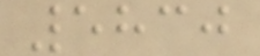5830
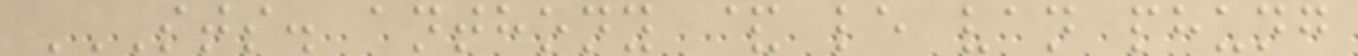STS. ANTHONY & LE VAN PHUNG
